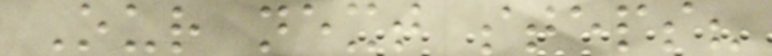Our next steps?
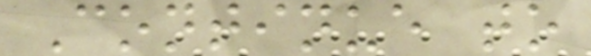Continue to
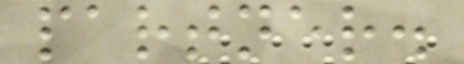partner.
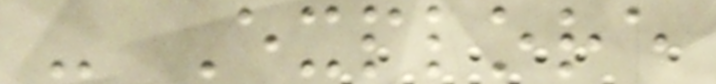- Explore
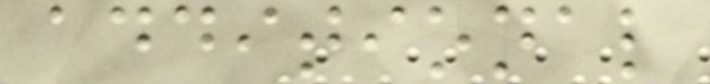additional
